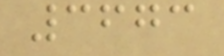3673
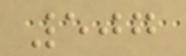507
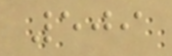509
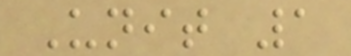Unit 1
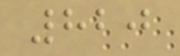820
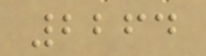2264
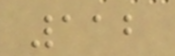112
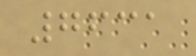7631
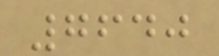7640
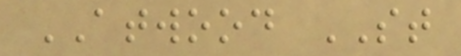ATWOOD ST
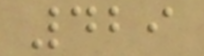429
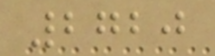2720
